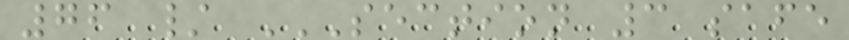76 / SECTION 3 SAFE
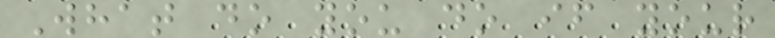What do you do if your
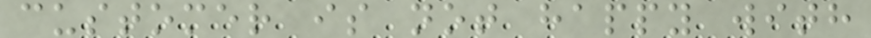customer is not happy with
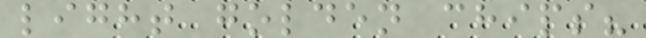light golden chips?
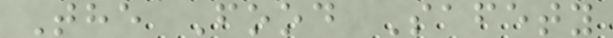The Food Safety
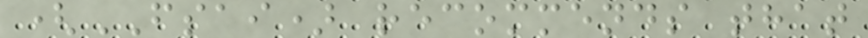(FSAI) recommends that
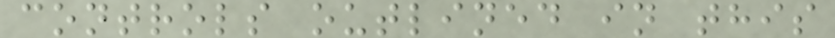controls outlined in this
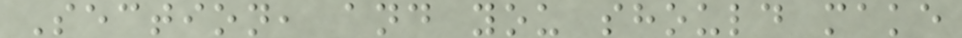Section, and you should make
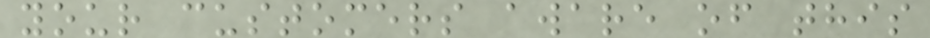your customers aware of this
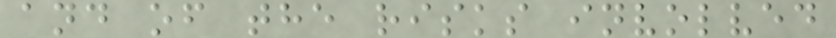and of the risks involved
